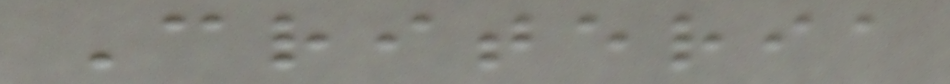Criteria
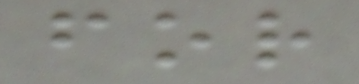for
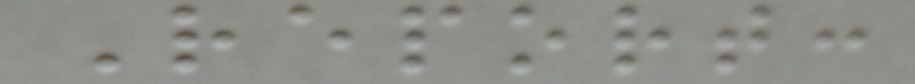Report:
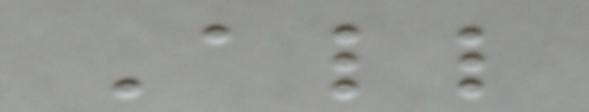All
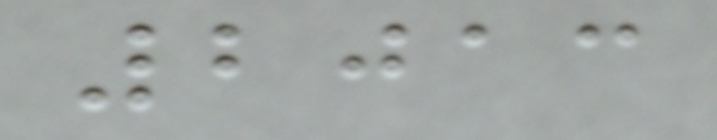2013
